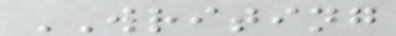WRITING
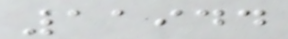11944
